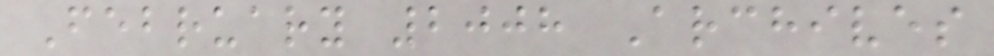February 2008 Archives
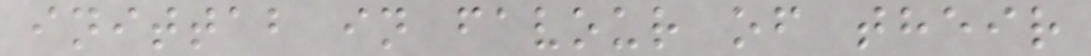inittab in favour of their
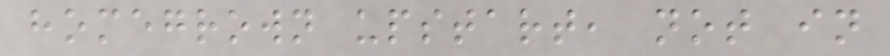homegrown upstart, not in
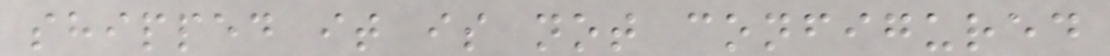shipped it is not configured
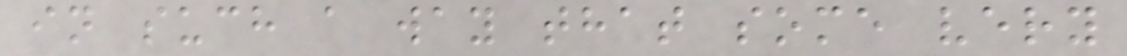in such a way that some very
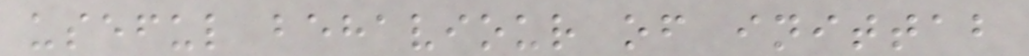useful behaviour of inittab
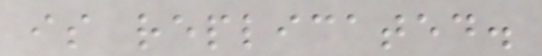is replicated.
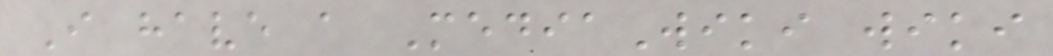I have a MediaWiki wiki
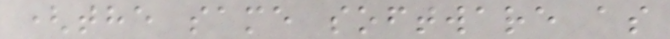(the same software as
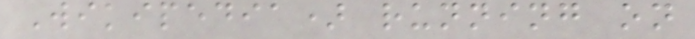Wikipedia) running on
